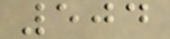504
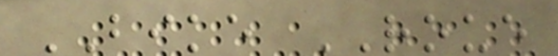BIKE ROUE
